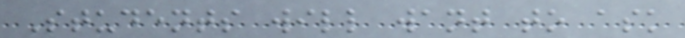Students will want to ask
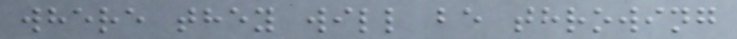where they will be throwing
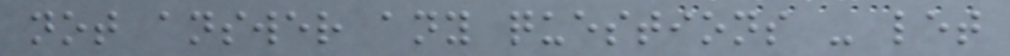not answer any questions - let
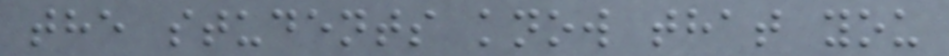the students know that you
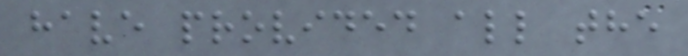have provided all the
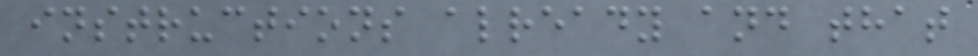instructions already and that
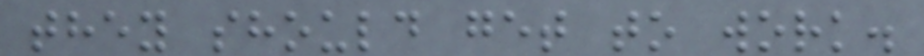they should get to work.
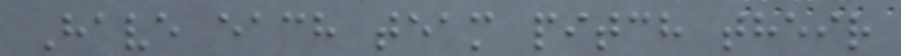Have each team pitch their
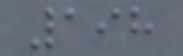198
